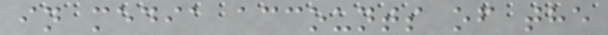in media accounts of the
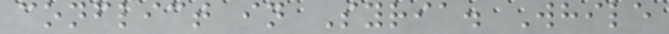conflict in Syria. While
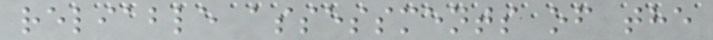reliable assessments of the
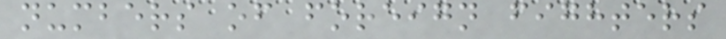numbers of foreign fighters
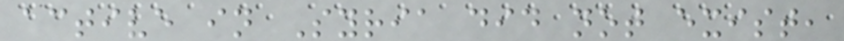active in Syria did not exist,
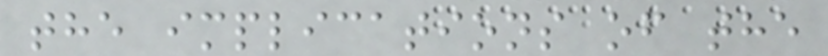the implications of the
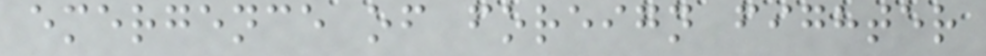emergence of foreign fighter
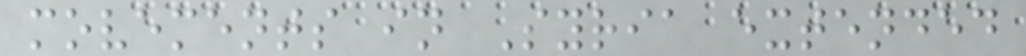movements in Syria extended
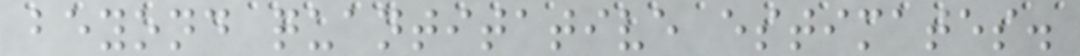beyond quantitative estimates.
